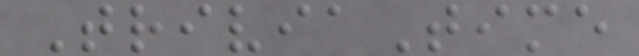TriviaTime
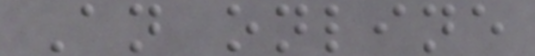An online
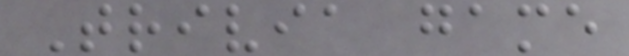Trivia game
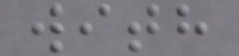with
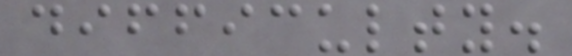difficulty.
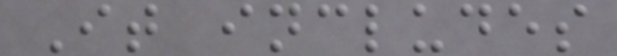It includes
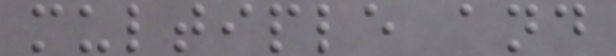multiple and
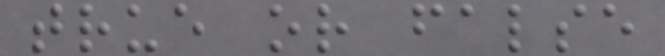true or false
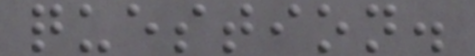question.
